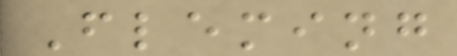Fleming
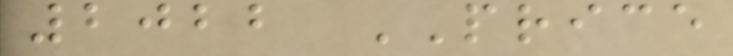2022 PRICE
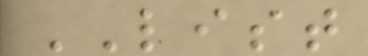LIST
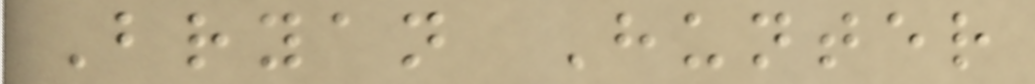Bryan Hunter
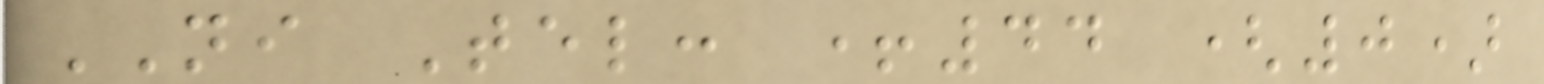NI Tel: +44 (0)
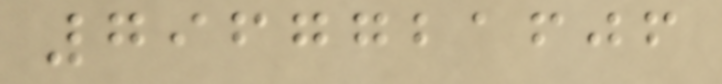7967721606
